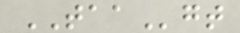TAAgt
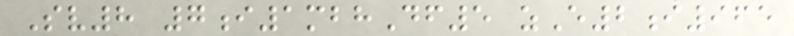Sv8 7i1mbhDf5 zE2i965
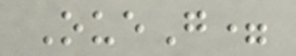OueG=
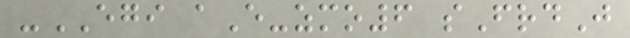-EGI aE-zmo6 sFrdJ
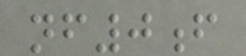nf0f
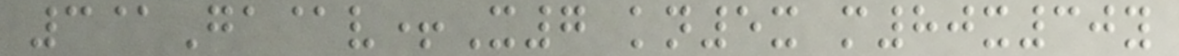3@Ga@v+X7 kn5x m80x30y
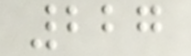227
